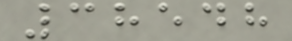38548
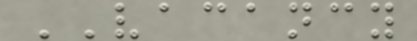VACANCY
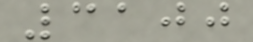3100
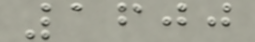1600
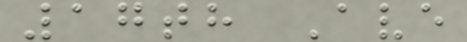17th Ave
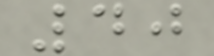40
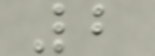2
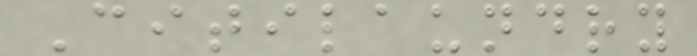Citilaundry
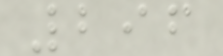296
